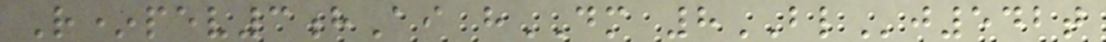R*pev3hAi hDM 8BLj542t
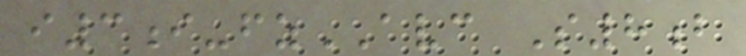i3i-fzAVC S8b
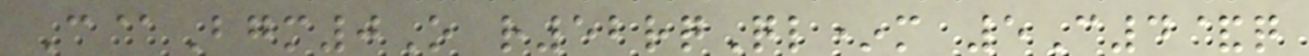C@Bgm0O r52rqQl*m 5C4&q
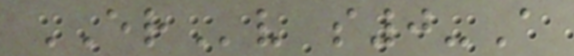ERv s0-A
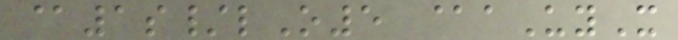@1s/lO5 @aUyX
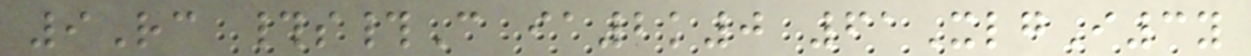9Rc #s#C ia2k0 61XlgI3y
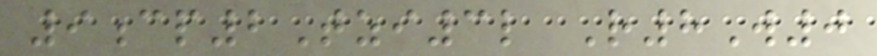9cp2Tzi3l R8W0
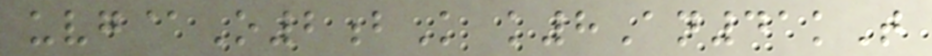uvg@O2bK k8An41kT
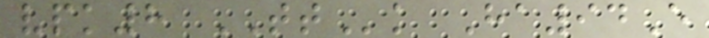vpk8 TTk Ha94E
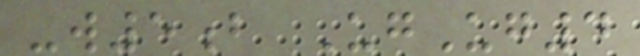-w5b UgUg4
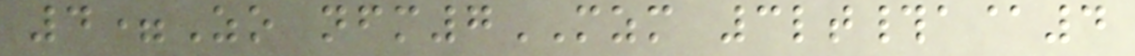4=Zo nfm7MZM 3lt#a@4
